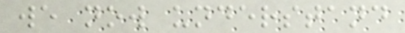we now understand
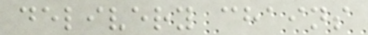delivery chains
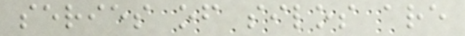series of silos are
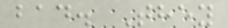bad. They
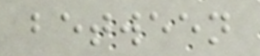between
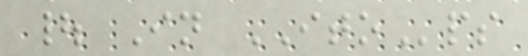| In ITOps
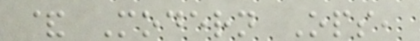& Modern Ops,
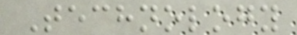Technology
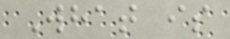What is
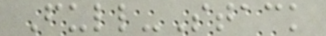Full-Stack
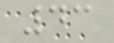43
